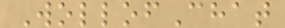WollofChat
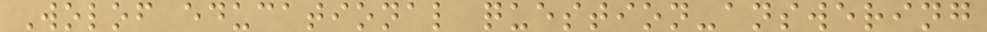Wolof educational question-answering
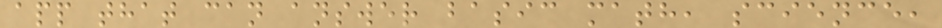app that can answer basic math, science,
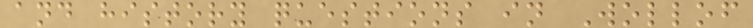and history questions in Wollof
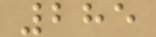285
